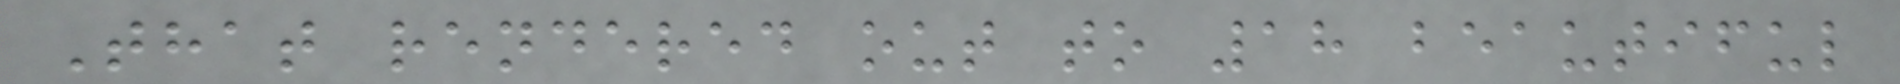That rendered out to 18 beautiful
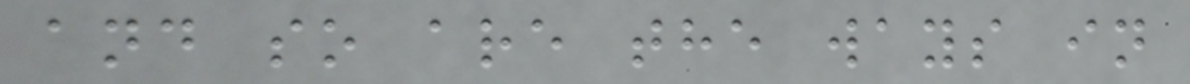and so are the ways in
